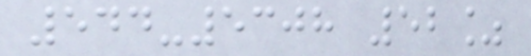544-5308 52%
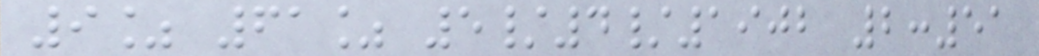9% 61% 5/4/1902 2:51
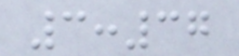3:37
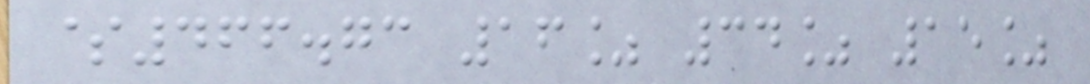$466.73 16% 34% 15%
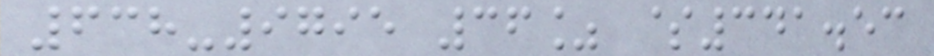638-9795 36% $341.53
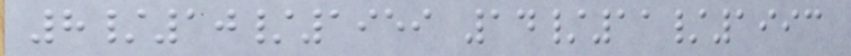8/10/1959 14/11/1993
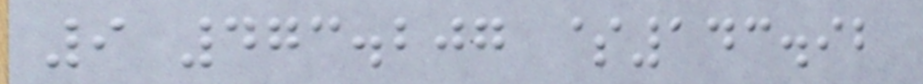9 473.207 $143.92
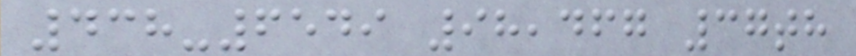438-6549 98,467 37th
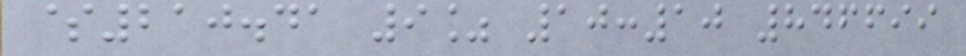$210.41 9% 10:10 846699
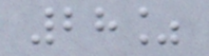28%
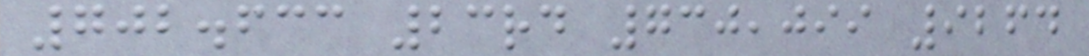702.633 23rd 730,099 9264
